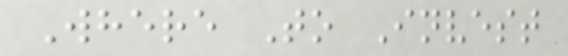Where To Invest
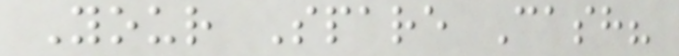Your Spare Cash?
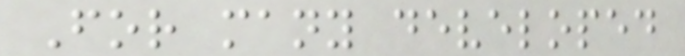For many developed
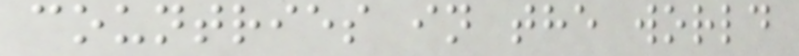countries in the world
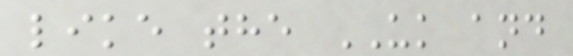like the UK and
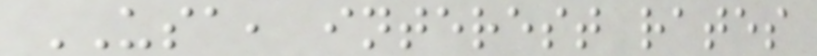USA, interest rates
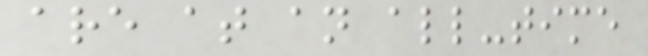are at an all-time
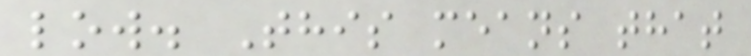low. This means that
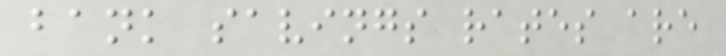bank savings rates are
